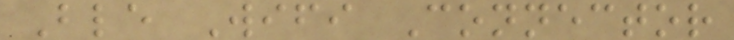Ble Wifi Connector
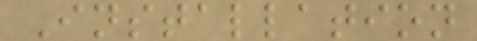Installation
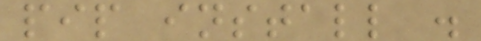pip install .
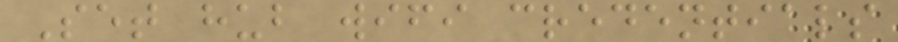Set hub wifi credentials
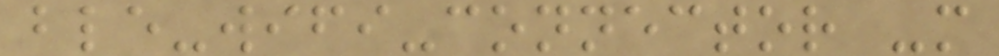ble-wifi-connector -m
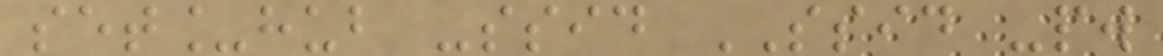set_hub -ssid SSID -pw
